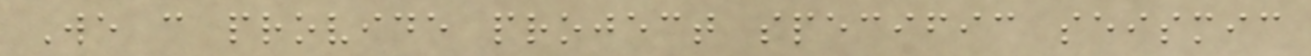We can provide project specific seismic
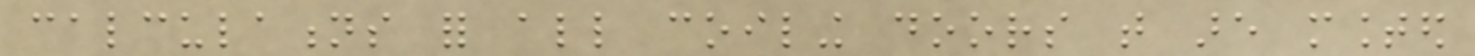calculations for all coiling doors that are mounted
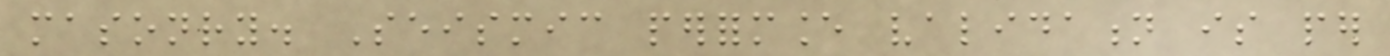masonry. Seismic performance validation is per
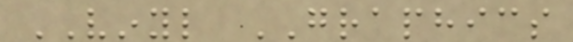VINYL GRAPHICS
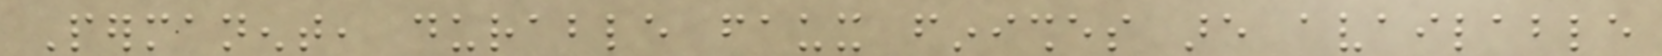Permanent, durable faux finishes are available
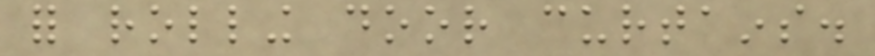for rolling door curtains.
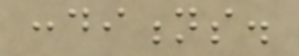conditions.
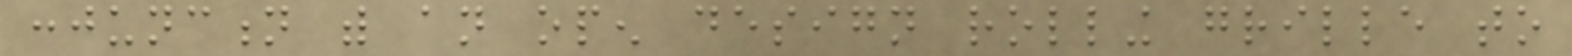conjunction with an open design rolling grille to
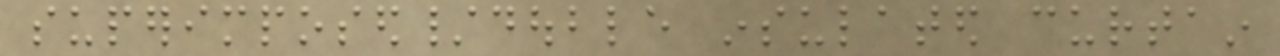superimposed/double insulated curtain
